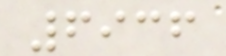6936
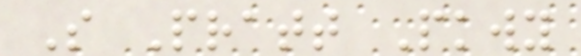S Pratt Pkwy
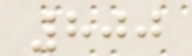800
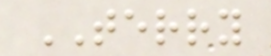TERRY
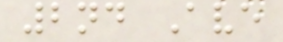2nd Ave
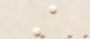A
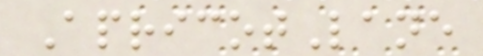ApricotLane
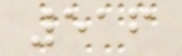516
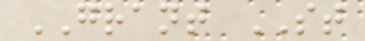GRANT ST
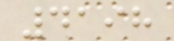4198
